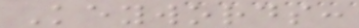Keywords:
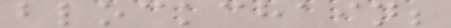blockchain;
